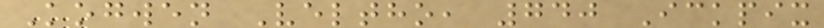Kogwen Veltho, 740 Ickpix
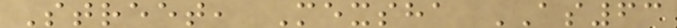Street, Mexsha AS63
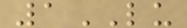1LU
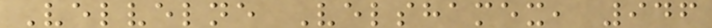Velvelne Velshamex, 946
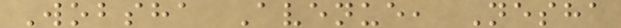Wobsha Avenue, Nesha
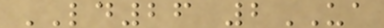LD26 2UA
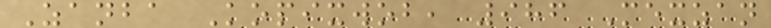Zanba Kopixwob, 986 Mexzan
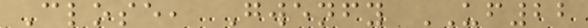Close, Gwenfy UF22
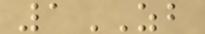1ZB
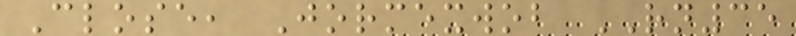Close, Jormexwob RN35
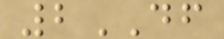2DF
